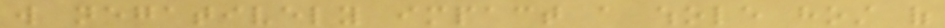will negatively impact a whole host of
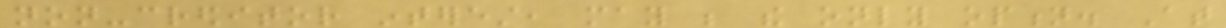non-creditor interest, may be the only option. At
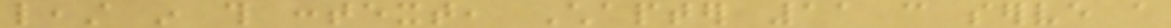least in this context, Chapter 11 can serve a
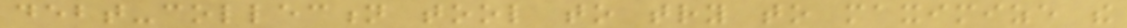debt-collection tool to try to maximize the
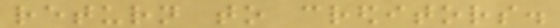return to creditors.
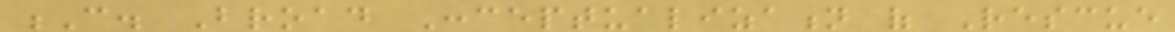C. Broad Conceptualization of Rescue
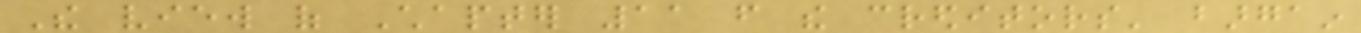The view of Chapter 11 from the creditors' bargain
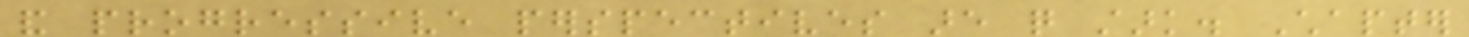and progressive perspectives are quite stark. Chapter
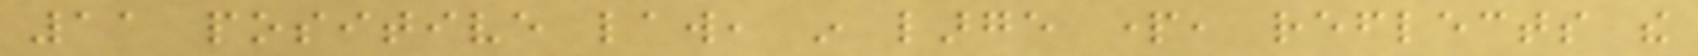11 positive law, in large part, reflects the
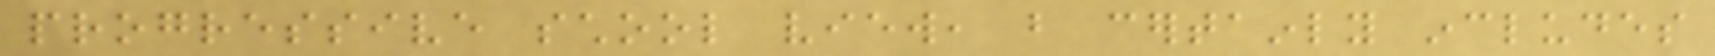progressive school view, but certainly includes
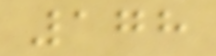178
